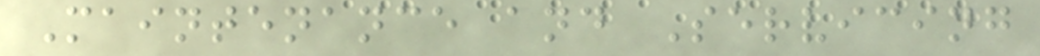Maintenance and Servicing
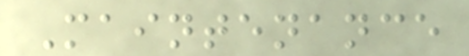Maintenance
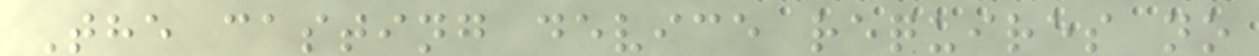The casting device requires no
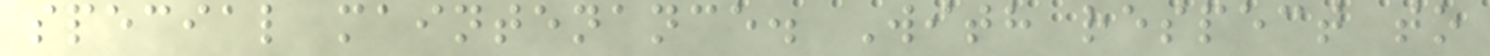special maintenance. With respect to
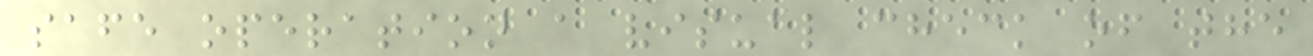safe operation a visual check of the
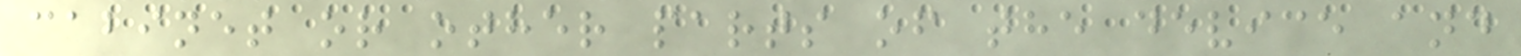cabinet or other parts of the device and
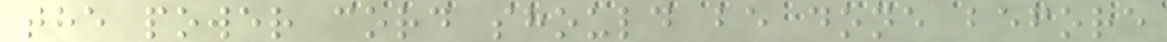the power cord should be done before
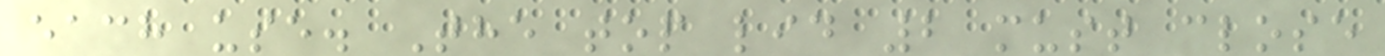each use. The top lid 2 must close
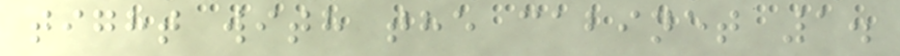tight with the cabinet 1.
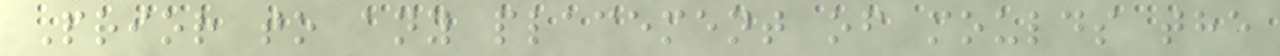Prior to any placement of moulds the
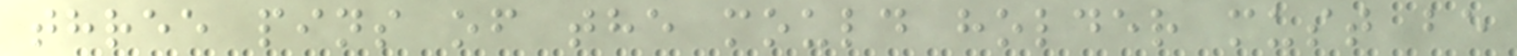three pins of the mould holder must be
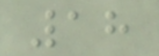18
